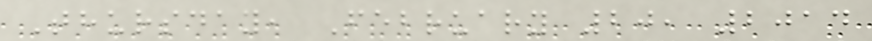Thursday, February 20, 2014
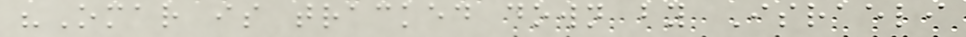"Omar is tracked down by Israeli
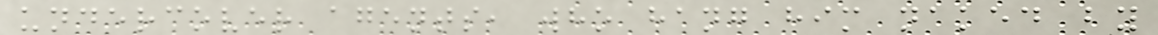undercover agents, who hang him naked by
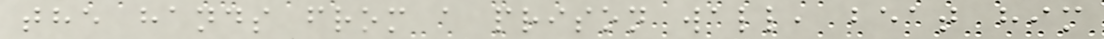the hands from a prison wall, beat him
